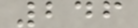246
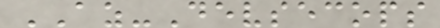AZ-Devsecops
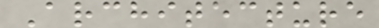Architecture
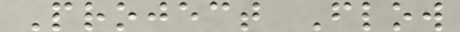Project Flow
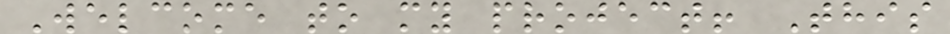Welcome to my project! This
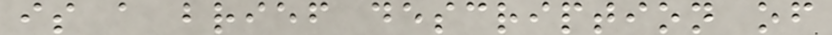is a brief description of
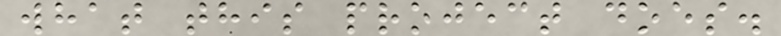what this project does.
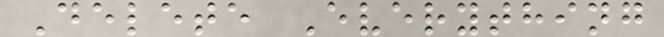Delete Everything
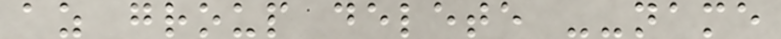az group delete --name
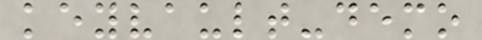keyvault-demo
